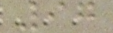97
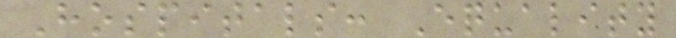Hospitals: Equality
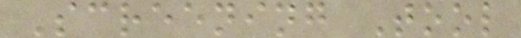Screening Tool
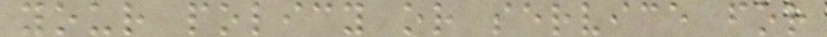your policy or service for
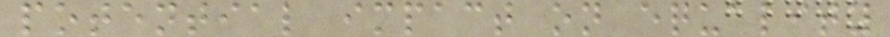potential impact on equality
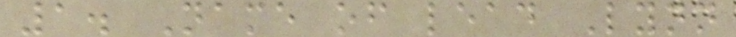1. Name of lead Lynn
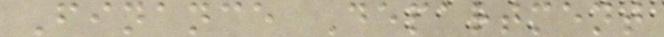Finance Department
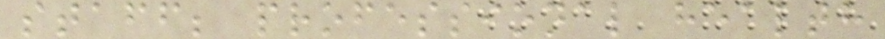staff; professional health
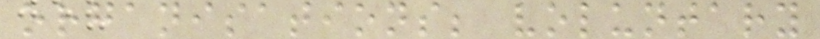organisations; voluntary
